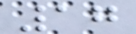17
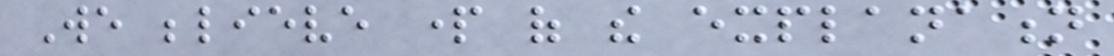We believe part of the explanation
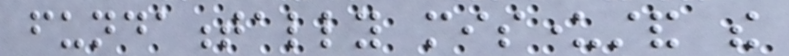fundamentally misunderstand the
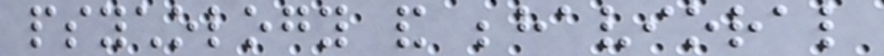psychology and behavioral
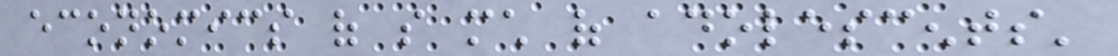economics of so much of adolescents'
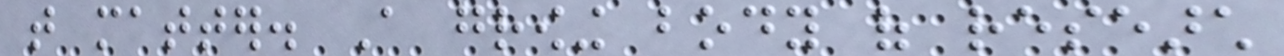that matter. A growing body of research
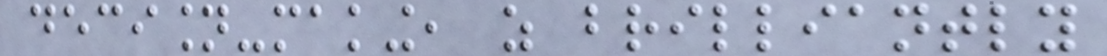decision-making, as brilliantly
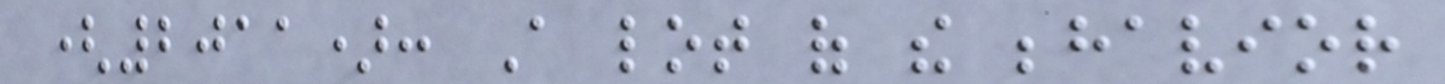(2011): A lot of the behavior
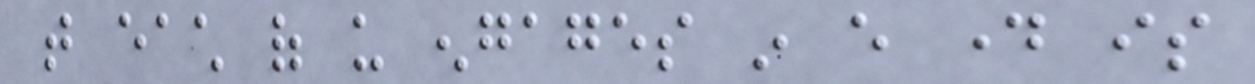that each of us engages in every day is
